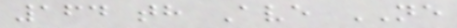164 th Ave NE
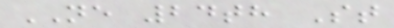NE 24th St
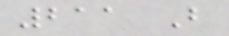211 B
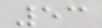53
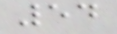54
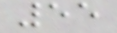55
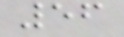56
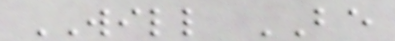WILL BE
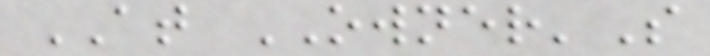AT OWNER'S
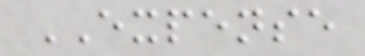EXPENSE
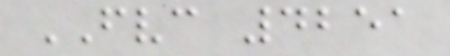FVC 4251
